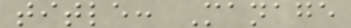title: Manage
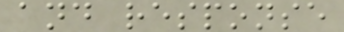and response
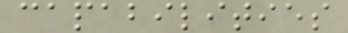capabilities
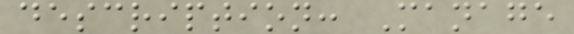description: Manage
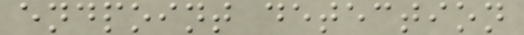endpoint detection
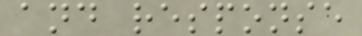and response
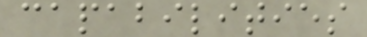capabilities
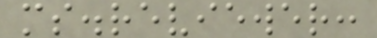ms.reviewer:
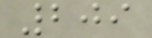209
